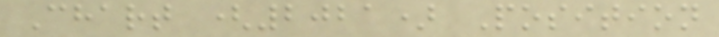Chart (2021) Position
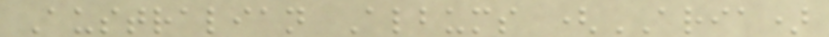Australian Albums (ARIA)
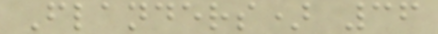Flanders) 36
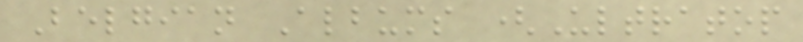Belgian Albums (Ultratop
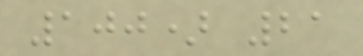100) 21
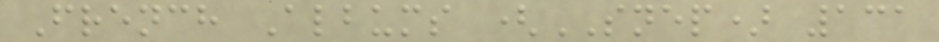French Albums (SNEP) 131
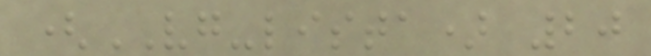(VG-lista) 20
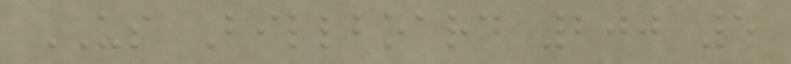US Billboard 200 5
